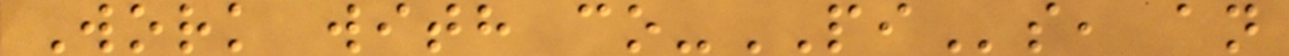Work with co-PIs, an
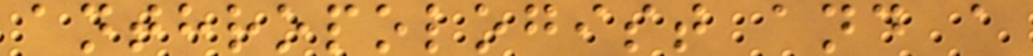anthropologist and a
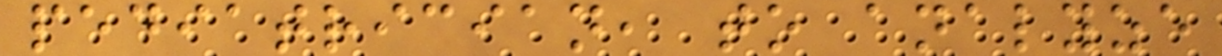pediatrician, to analyze
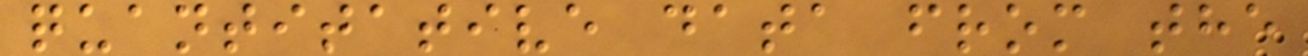quantitative data from the
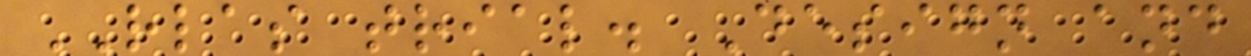RLAS trial. Design and
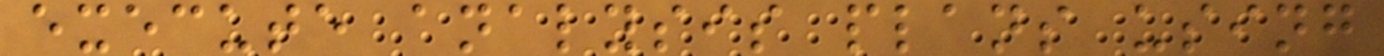execute analysis plans using
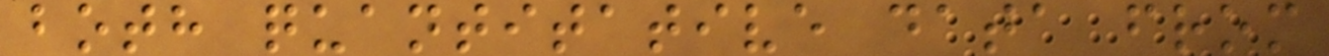both quantitative data from
